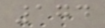174
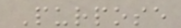Purpose
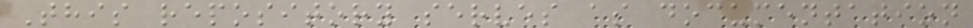This repository serves as documentation
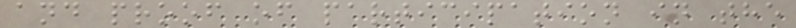and proof of participation in the
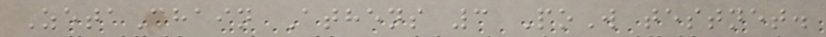ZetaChain Athens 3 PoW testnet.
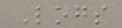Logs
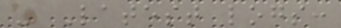- Latest logs:
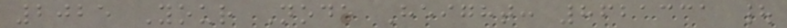2025 Your Node Height: 8621331 |
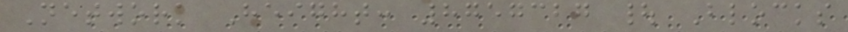Network Height: 8757327 | Blocks
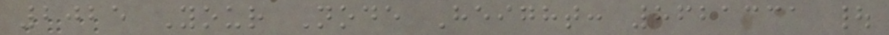2025 Your Node Height: 8621331 |
